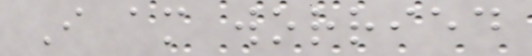I am worried
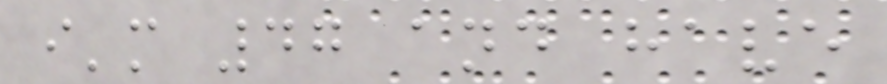i'm 47 and have
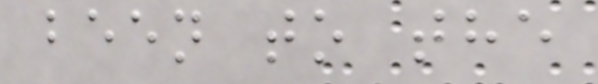been to the
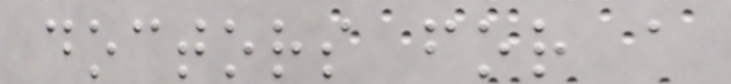doctors for a
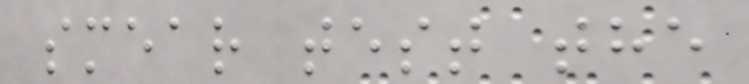smear test the
